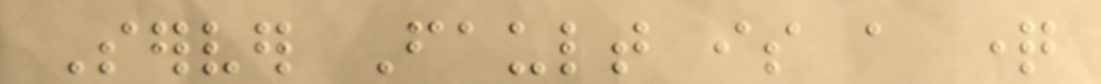Server Fault is a question
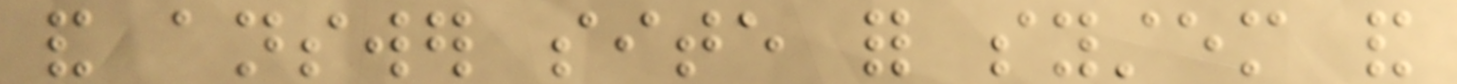and answer site for system and
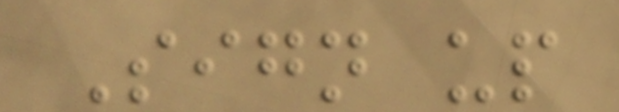Sign up
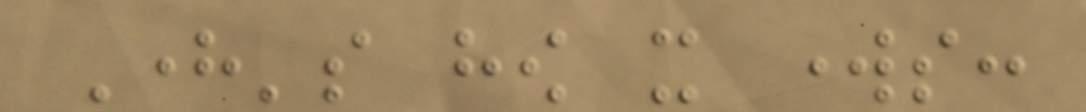Here's how it works:
